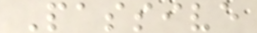Passive
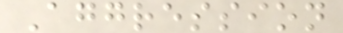Aggression
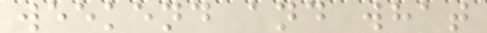weekend and what
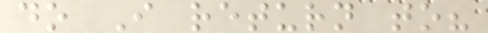do I return to?
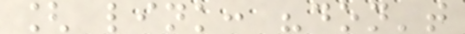[ link: "don't
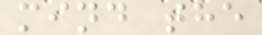mind the
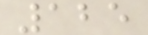125
